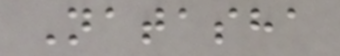Natasha
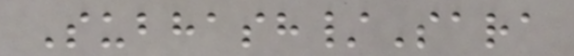Subhash/Sara
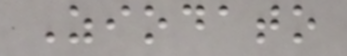Ziodato
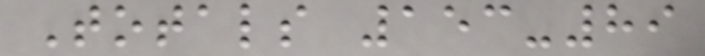Totals 153-89
